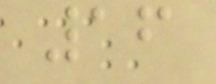16
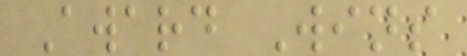Award Wins
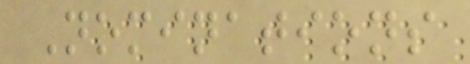Nominations
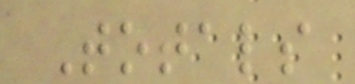Totals
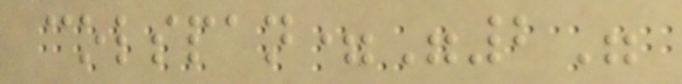colspan="2"
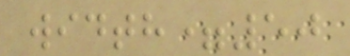width=50
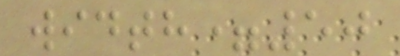width=50
